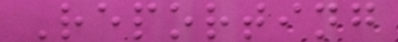Reporting
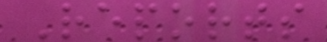Reports
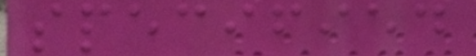specified
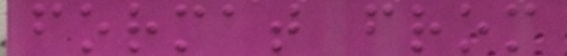format from
